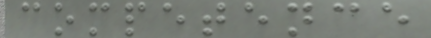competence
